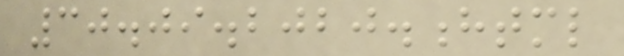30.09.2020.html
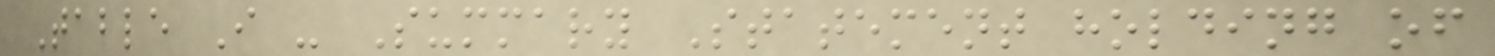Table I - Summary Statement holding of
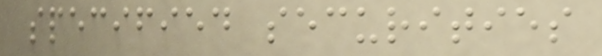specified securities
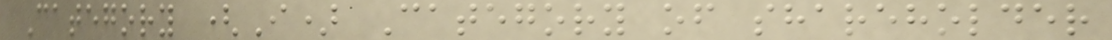Category (I) Category of shareholder
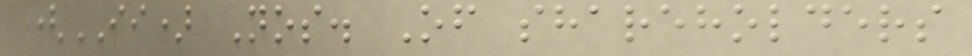(II) Nos. Of shareholders
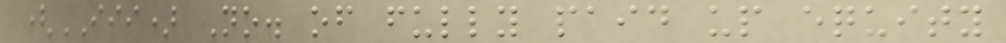(III) No. of fully paid up equity
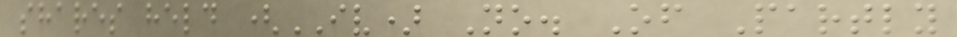shares held (IV) No. Of Partly
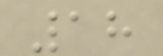18
